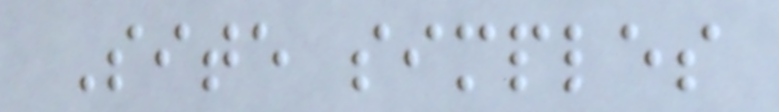Site simples
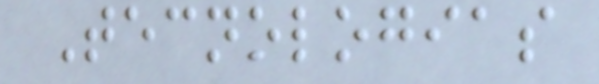Tecnologias
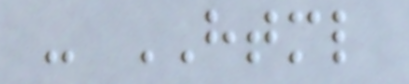- HTML
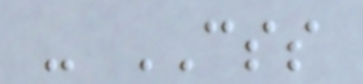- CSS
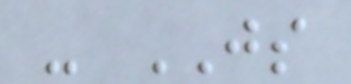- JS
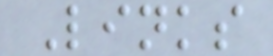Links
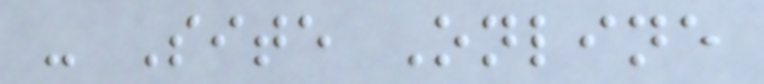- Site Online
